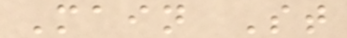Main St
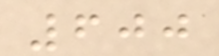600
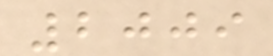2009
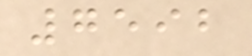7592
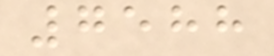7588
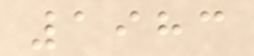1983
